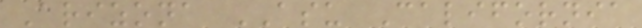Arizona ASU California
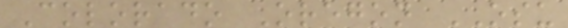Colorado Oregon OSU
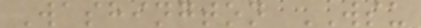Washington WSU
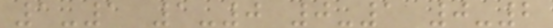1-1 1-0 0-1 0-2
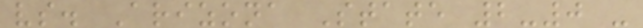vs. Arizona State 2-0 -
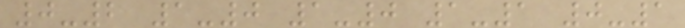0-2 1-0 1-0 1-1 0-1
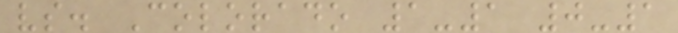vs. Colorado 1-1 0-1
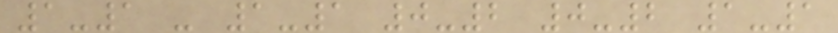1-1 - 1-1 0-2 0-2 1-1
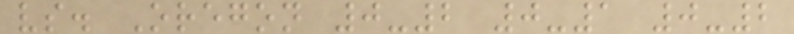vs. Oregon 0-2 0-1 0-2
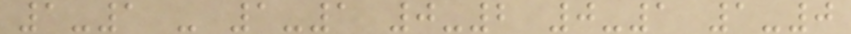1-1 - 1-1 0-2 0-1 1-0
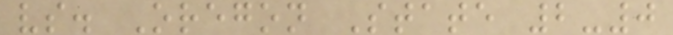vs. Oregon State 2-0
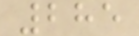285
